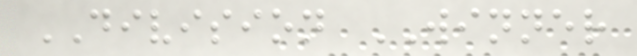DIVISION WINNER
